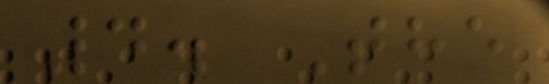4. The
